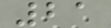21
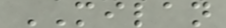MILAN
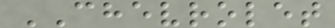CHEVROLET
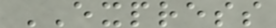EXPRESS
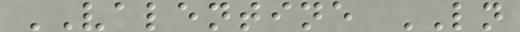VALENTINE LN
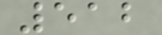512
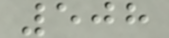508
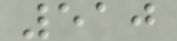510
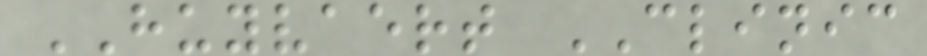HUYVAERT CLINIC
